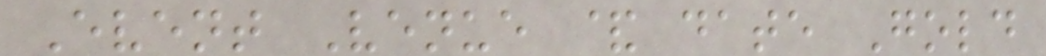Event Venue & date Gold
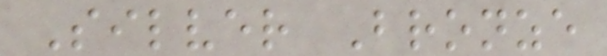Silver Bronze
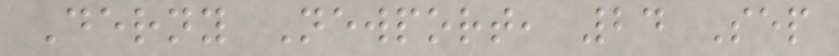Derny Newport, 24 Sep
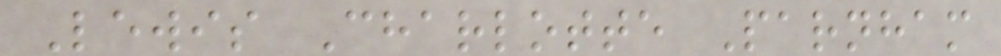Lewis Charlotte Parnham
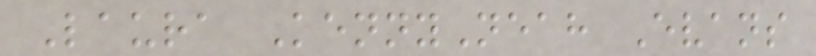Laura KennyNeah Evans
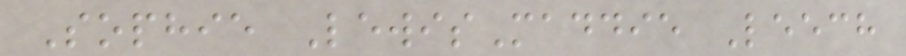Sophie LewisMaddie Leech
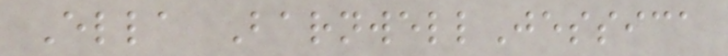Ella BarnwellJessica
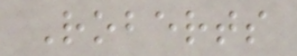Roberts
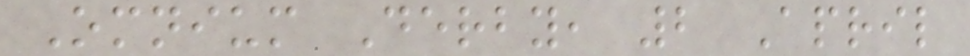Omnium Derby, 2 April
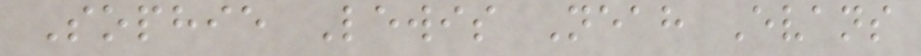Sophie Lewis Neah Evans
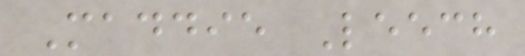Maddie Leech
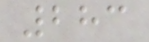283
